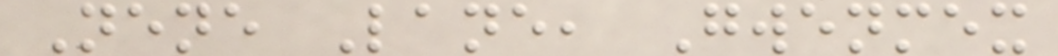Nene Lane, Gwenmex
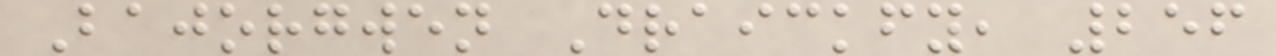Bajorgwen Draickfy, 256
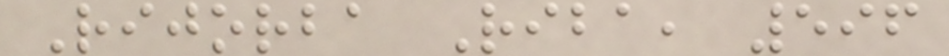Rijorba Riba, 596
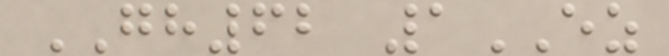GH62 1EZ
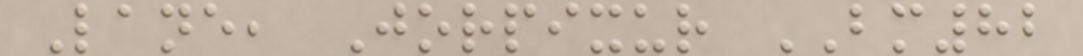Lane, Jorpixur BM82
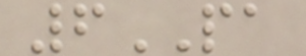6PA
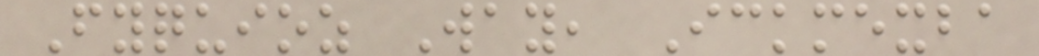Fyquioz Way, Ickmexba
